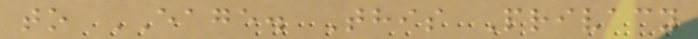to EAGE. This Privacy
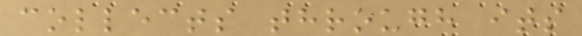collects through its
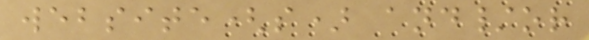website(s) and/or
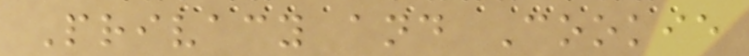Privacy and Cookie
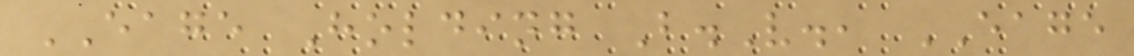EAGE Holding B.V., EAGE
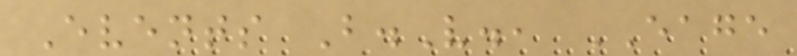Events B.V., EAGE
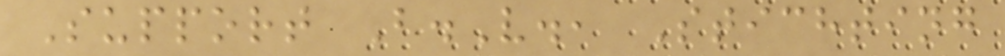Support B.V., Stichting
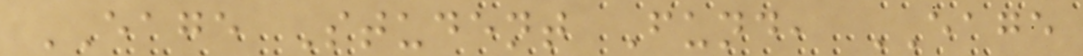EAGE Student Fund, EAGE
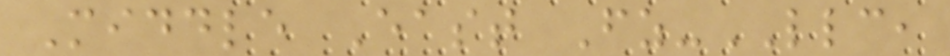Middle East Fz-LLC,
